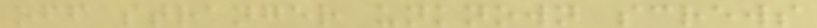off stranger unknown screws
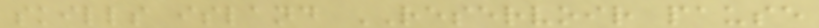skills island RESERVOIR pause
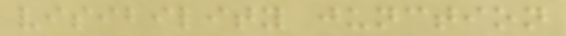visibility junction
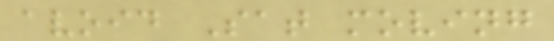avoid Sat moving
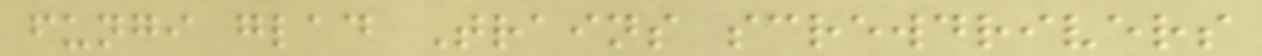fungi glad Trains screwdrivers
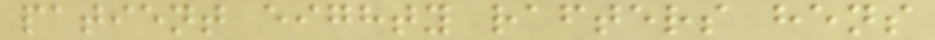patient eighty rafters hens
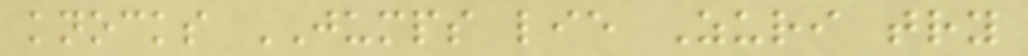knocks JUMPS lie Zuri try
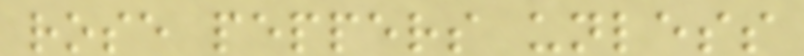rose peppers unless
